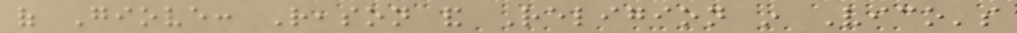of Giove: Reason and Religion in Vico's
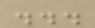...
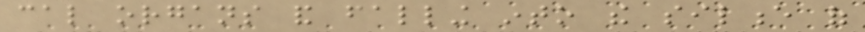cal organs and falling into the silence of
